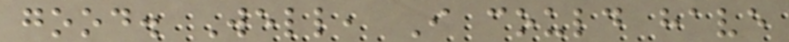good. Well, I could have
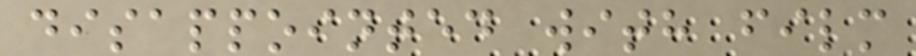disappointed with film
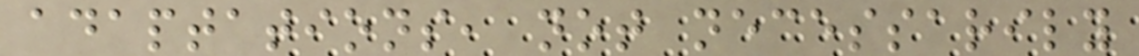adaptations, not necessarily
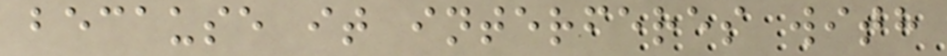because it interferes with
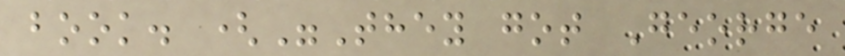book. ("They got George
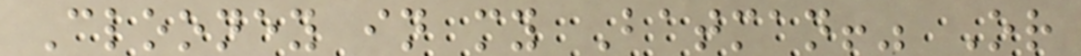Clooney in my Batman!" Or
